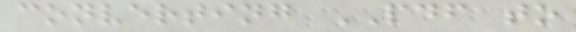converting PDF to
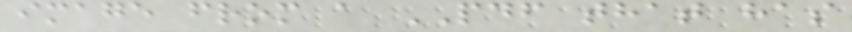image from a PDF that has
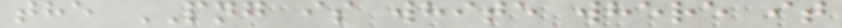the PNG is white where it
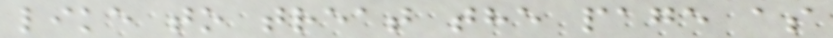like to treat the page as
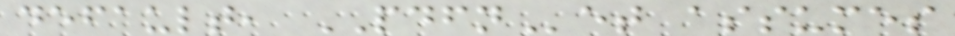default, PDFNet assumes
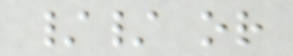// or
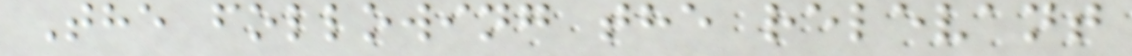The following the relevant
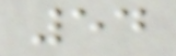54
